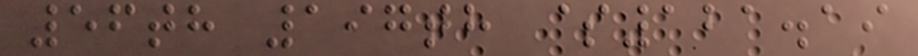56th 197th $121.19
